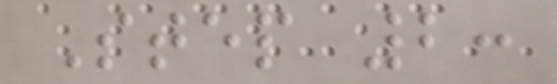Step 2:
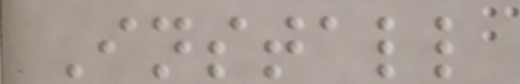Install
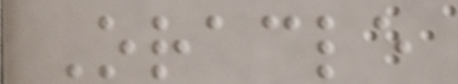Oracle
